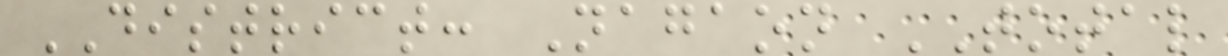DISTRICT: Nagaon TOTAL
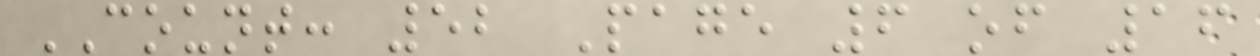COUNT: 52 Page 6 of 16
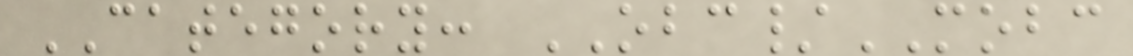CATEGORY: OBC/MOBC
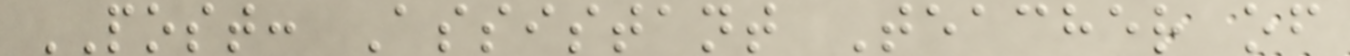POST: Assistant Teacher of
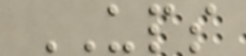UPS
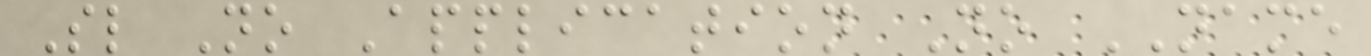Sl No Application No NAME
